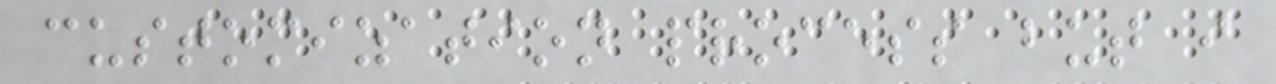customization process but i
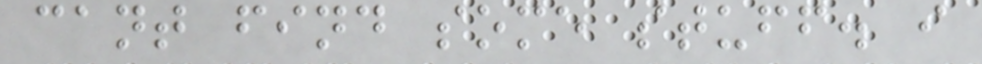cant find some stuff. i
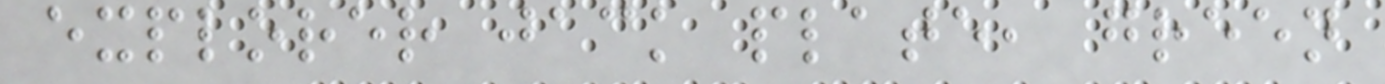explorer jack plate, green
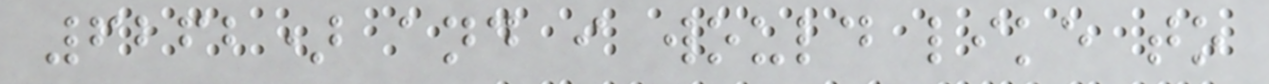6262) and i would like to
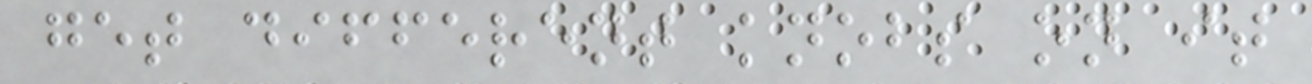get different knobs on it
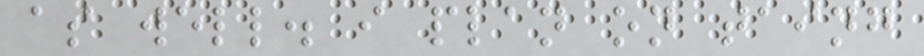as well. i plan on taing
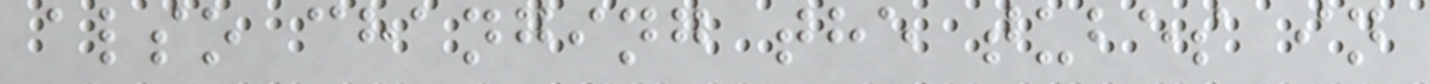also changing the tubes in
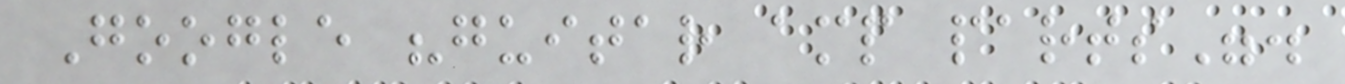Google "guitar amp parts".
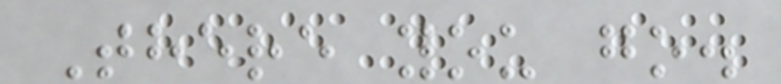There you go.
